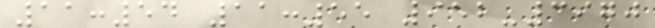11:54 11:55 952-3970
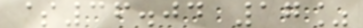$36.04 17%
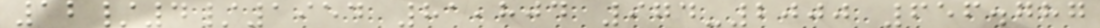12/4/1954 81,804 974-2000 656.787
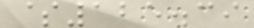$125.39
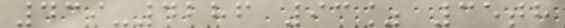439-4286 93% 35th
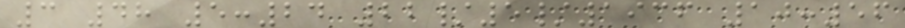3 48 5:24 22/5/1936 10:56
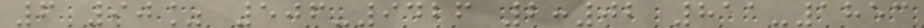6 90% 506-9426 2:02 811-1853
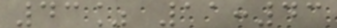43% 11:43
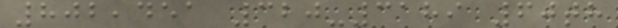802,451 320-3189 60th
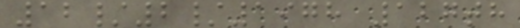12/2/1978 127th
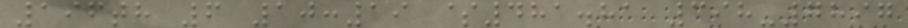196th 6 10:19 $481.81 398-7897
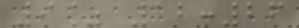9% 12:26
